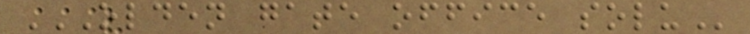OLDEN GATE OFFICE SOLU
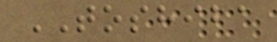TOSHIBA
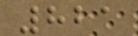821
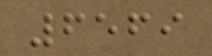6569
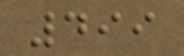499
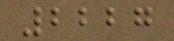2227
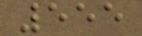555
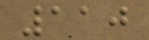110
